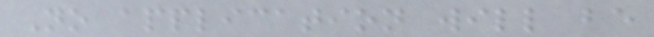No application will be
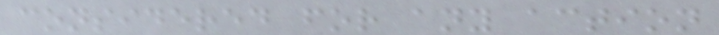considered for any action
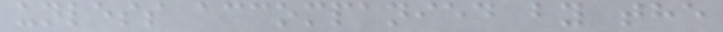unless accompanied by the
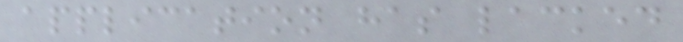application has lacked
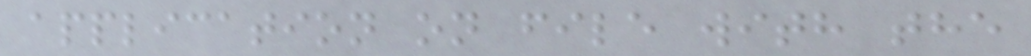application on file with the
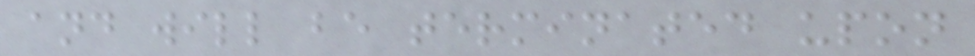and will be terminated upon
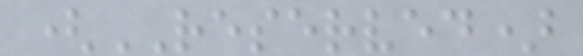(RESERVED)
